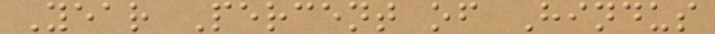Year Percent of Hindus
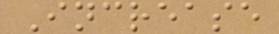Increase
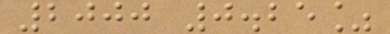2000 0.25%
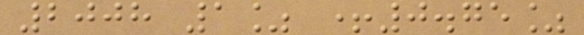2008 1% +0.75%
